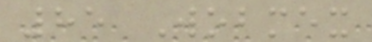85 Wobmex
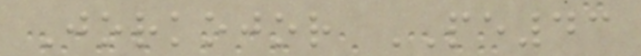Jorkojor PE43
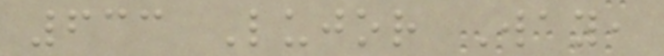633 Lujor Way,
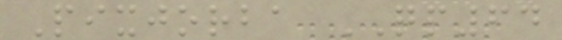Pixjorba QP64
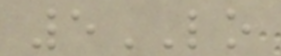5LO
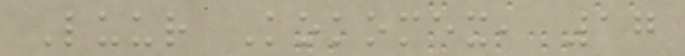Luur Kokomex, 17
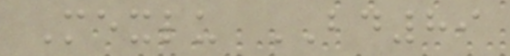Mexlu BD89
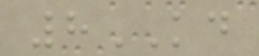8KD
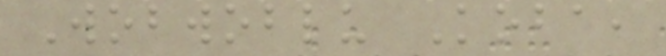Wobwoblu Koba,
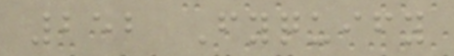252 Fyquify
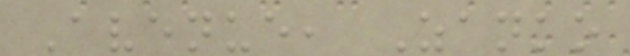Avenue, Zanko
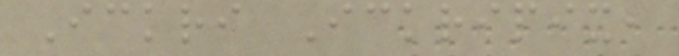Ickri Ickripix,
